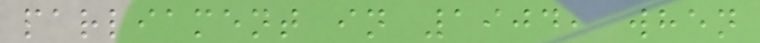parliament in 1904, when
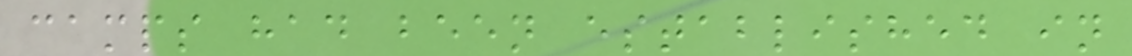camps had been established in
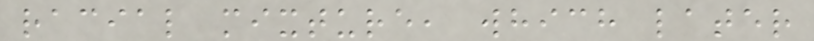racial mixture, which later
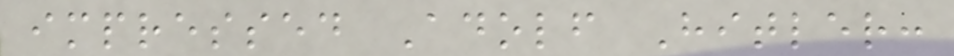impressed Adolf Hitler:
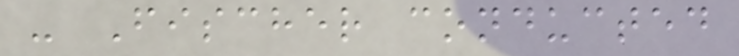- Fischer conducted
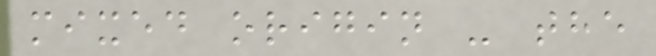mixed origin - the
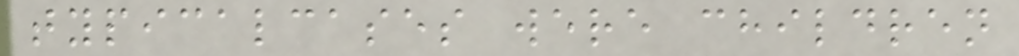typicalcases were children
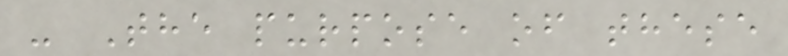- The purpose of these
